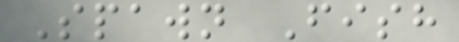Spawn Fish
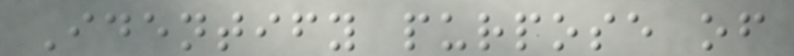Identify purpose of
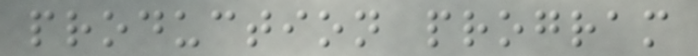production program
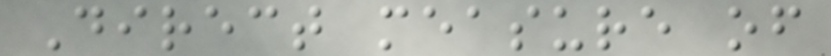Direct measure of
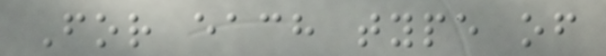For each type of
